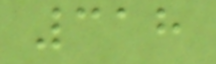318
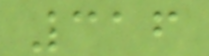316
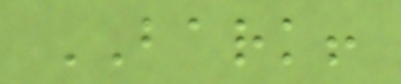BARK!
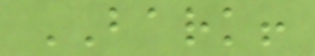BARK!
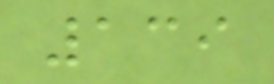139
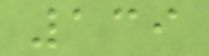139
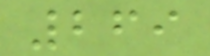269
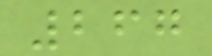267
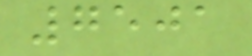7501
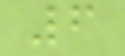6
